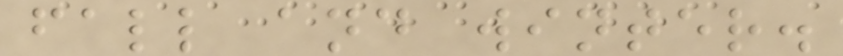fall and winter.
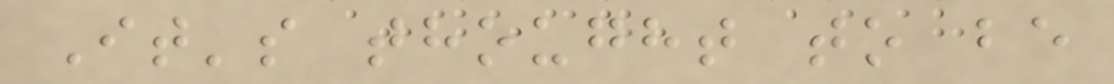It's thought to be
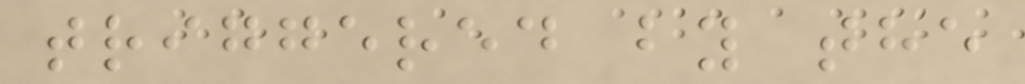triggered by the
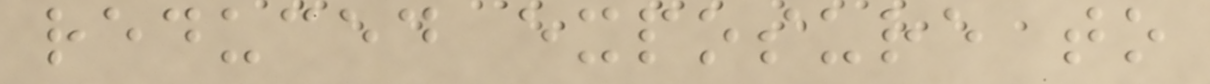reduced exposure to
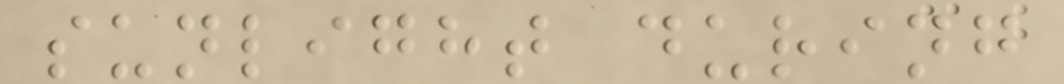sunlight during
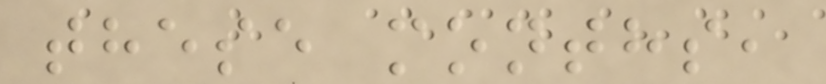these months,
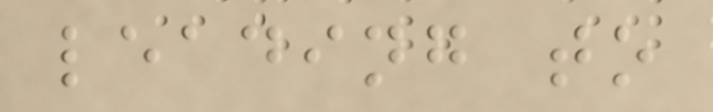leading to
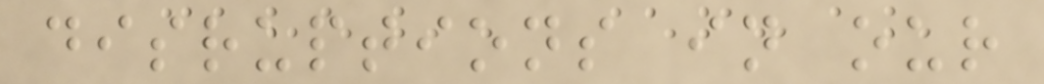disruptions in our
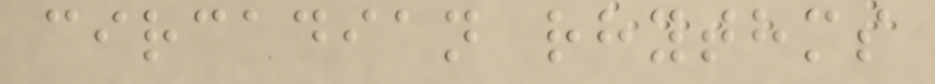circadian rhythms
